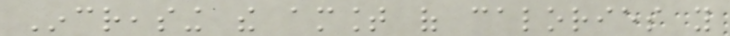Increasing the amount of calories you
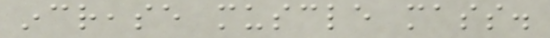increase muscle mass.
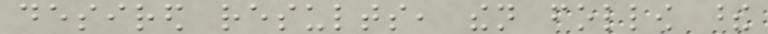desired results, then follow these
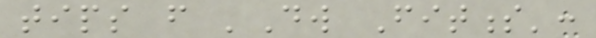tips from 'Dw Fitness':
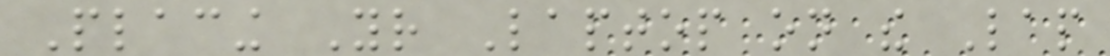Placing Your Laptop on the Lap
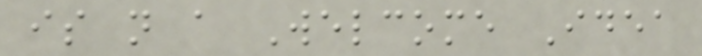is not a Welcome Idea
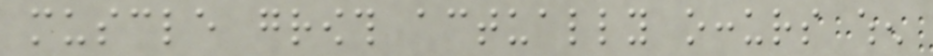muscle growth actually occurs when
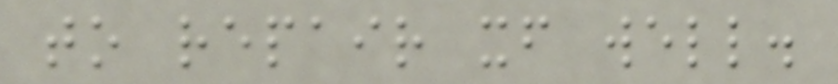to repair itself well.
